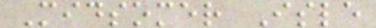Midsomer Isle
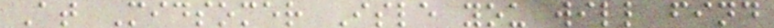At Midsomer Isle you will find
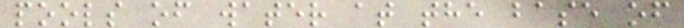pools of water at the base of
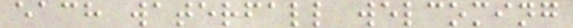each waterfall welcoming
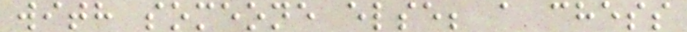with someone else; a chess
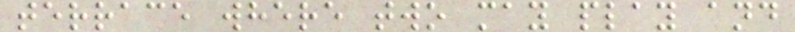terrace where two may play and
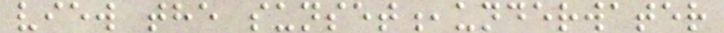view the sunset,underwater
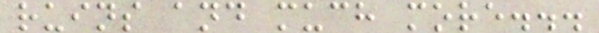ruins and much more...
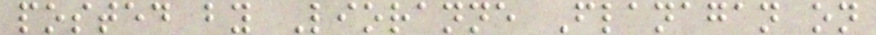posted by Lioranne Flanagan on
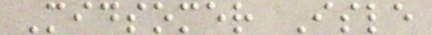Midsomer Isle
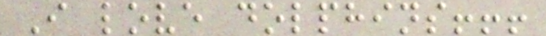I love dolphins!!!
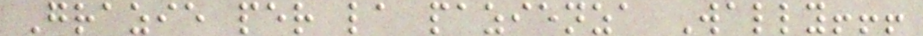Grazie per la pazienza Wally!!!
